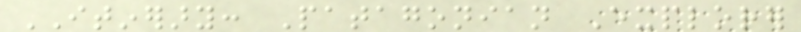ITINERARY: Patagonian Explorer
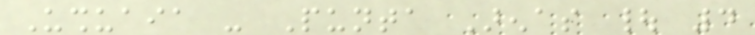Ushuaia - Punta Arenas | 4
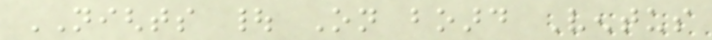NIGHTS | On board Ventus
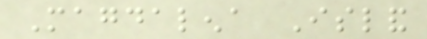Magdalena Island
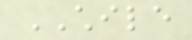CHILE
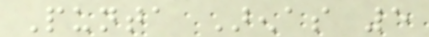Punta Arenas 5
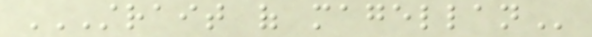STRAIT OF MAGELLAN
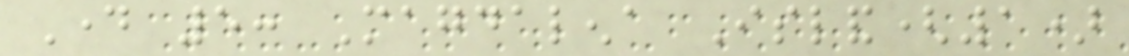Day 5: Magdalena Island(1)
